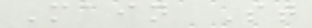Main St
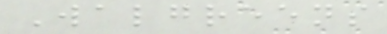Walgreens
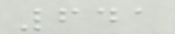641
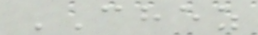CHEZ
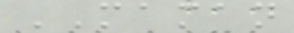MAMAN
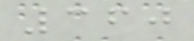360
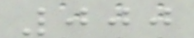000
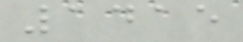1415
